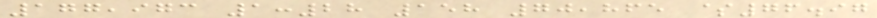177,973 1:28 158 70,865 $76.97
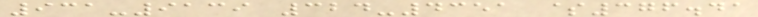931-9139 324-4351 $376.41
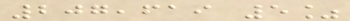207,619 5%
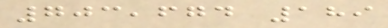703,674 189
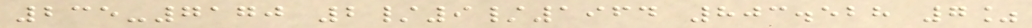235-7170 2/9/1964 803.528 7%
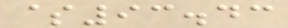$93.43
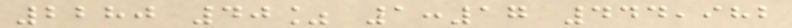2280 40% 1:17 444,982
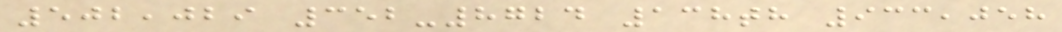502,029 352-8724 138th 933,058
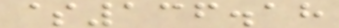$136.18
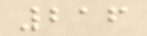216
